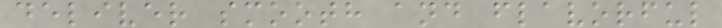deliver smooth and flavorful
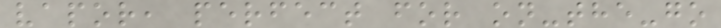vapor, perfect for on-the-go
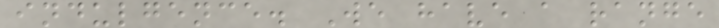indulgence. We have a range
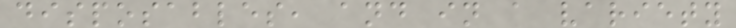disposables, and in a variety
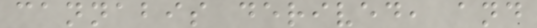cannabis derived, and
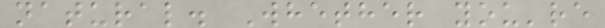natural. Whether you're
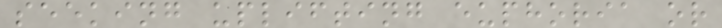seeking uplifting euphoria or
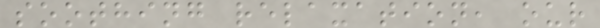soothing relaxation, our
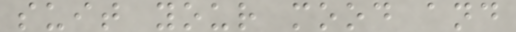suit your mood and
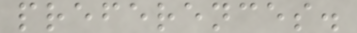preferences.
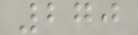270
